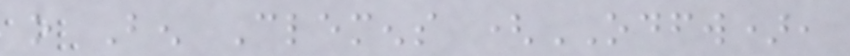o Ben Clemens (ODFW),
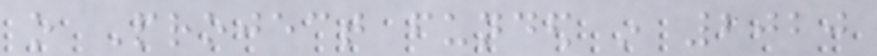o Project funded in 2020
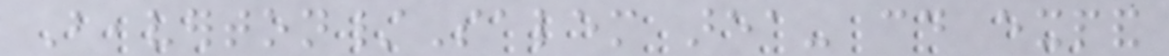Beaverton/Salem area- could expand
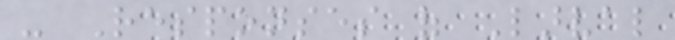- Responses of Larval
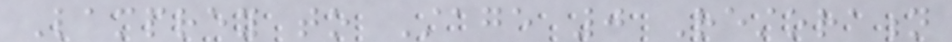Lamprey to Stage 0 Restoration
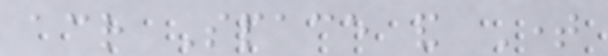across Space and Time
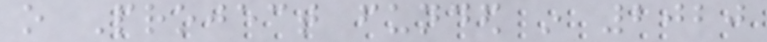o Project funded in 2020
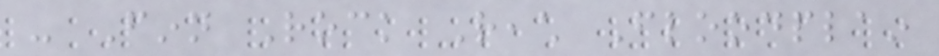- Finn Rock Reach Floodplain
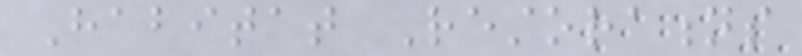Habitat Restorations
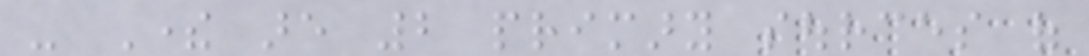- There are 2 primary sources of
